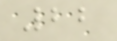22
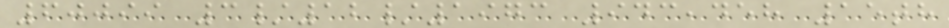60099 3/12/1973 943,458 15th
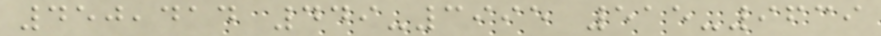450,414 449-3995 515-9639
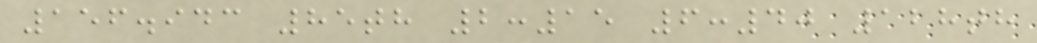156.943 85th 2:15 6:40 128th
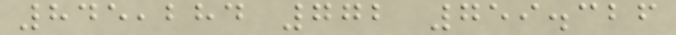845,284 772 759.326
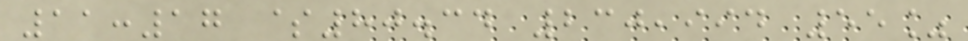11:17 $80.34 230,994 55%
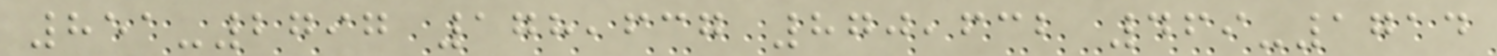851-2797 178,637 870,632 469-1714
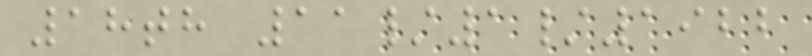18th 11/1/1922
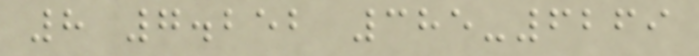8 7.252 385-6269
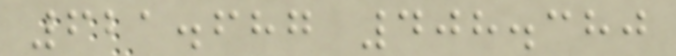621.687 408.380
